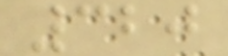320
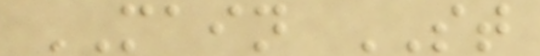MAIN ST
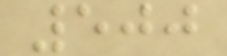500
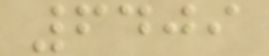6409
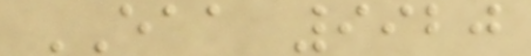EAA 9920
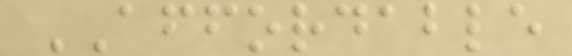AFFORDABLE
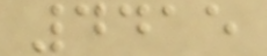4415
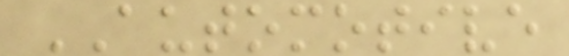AUTOMOTIVE
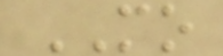MO
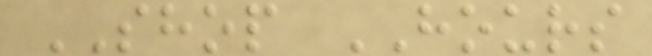SHOP HOURS
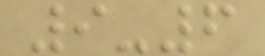9-6
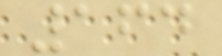164
